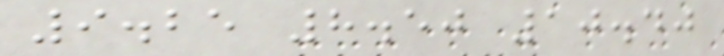9.25 8.50 10.40
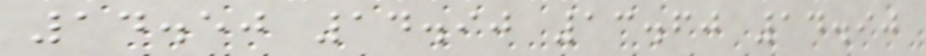14.50 14.90 13.60 14.90
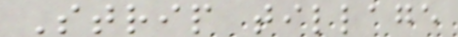Strip tillage
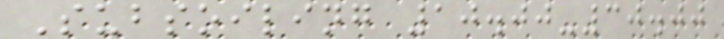Subsoiling 10.00-30.00
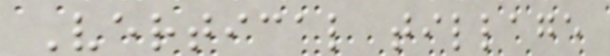Vertical tillage
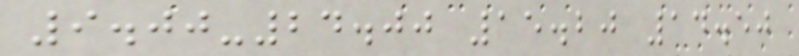9.00-24.00 15.20 14.50
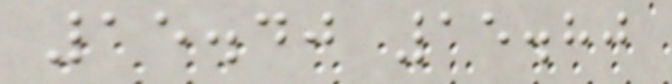15.40 15.80
